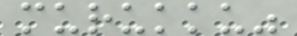murukku"
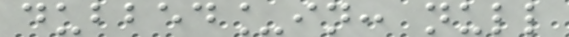dubbed_in: null
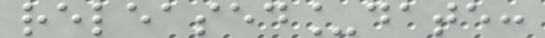released_date:
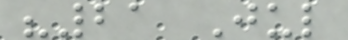"21 Jul
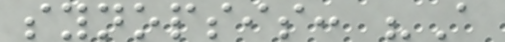synopsis: "A
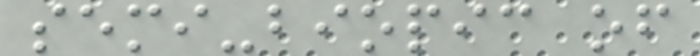semi-biopic of
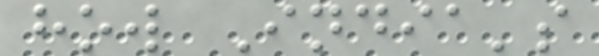how India's
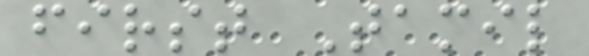first Tamil
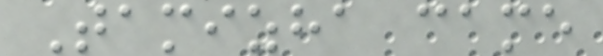Tamizha came
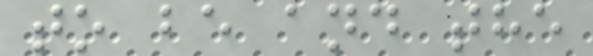to be and the
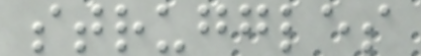struggles
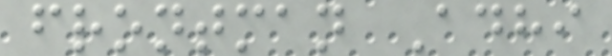frontman Adhi
